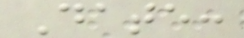Date:
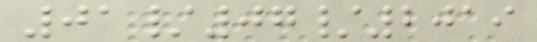01/07/2019
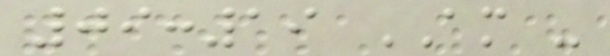09:19 AM -
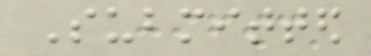Submitted
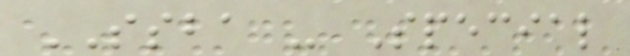SSBA - Special
